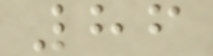86
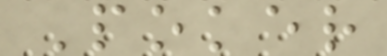Poker
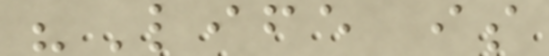"Life is
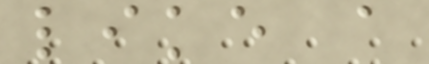like a
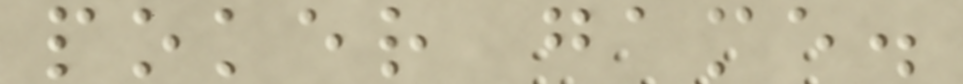poker game.
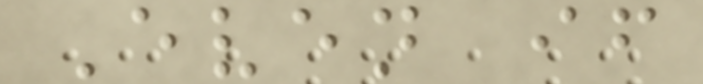Even if
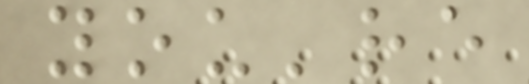you're
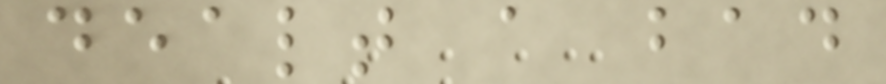dealt a bad
